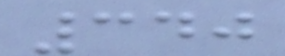340
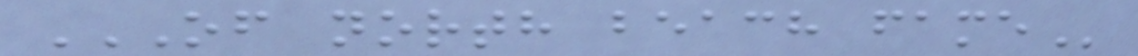OF NORTH BEACH FAME
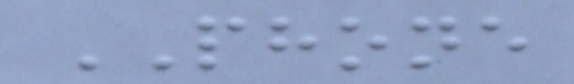PHONE
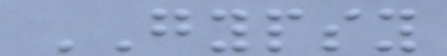GYPSY
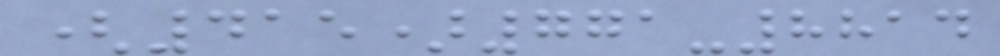(415)771-8814
